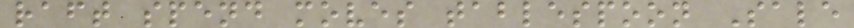raft spend moves tablespoon Sale
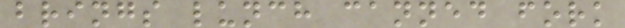brings lunch canned fork
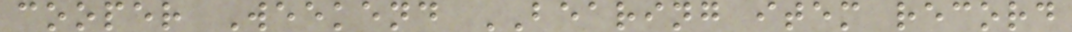cooper Weekend BEARING item record
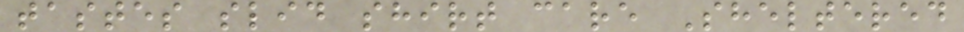tastes slid shirt care Sheltered
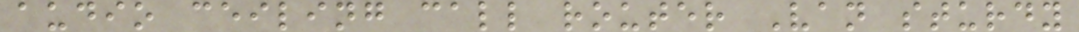audio ceiling call router Van sturdy
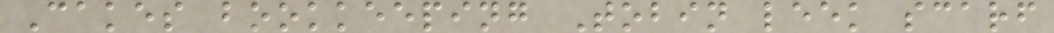Cakes bookkeeping Tobin leek scarf
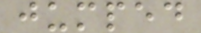jumped
